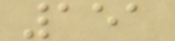151
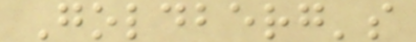Goldberg's
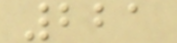221
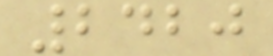2420
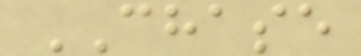CHASE
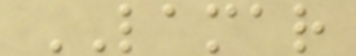LAMAR
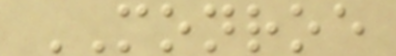MONROE
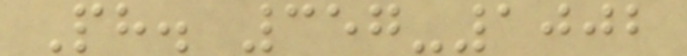Ph. 357-1002
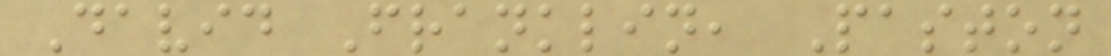David Franklin, Paston
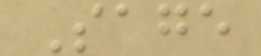Sage
